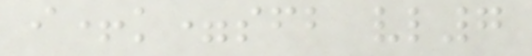i+k=sfb vl7
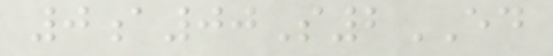0a00S2ED
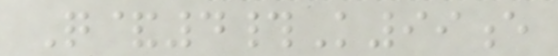Q&4#K99e
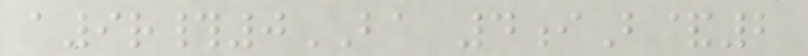a9r#0BA 4iB&2
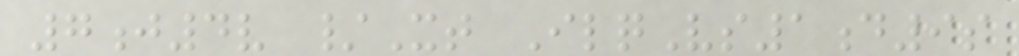7j4v /Xt IlqVs1d9s
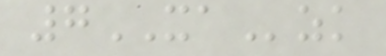7XAzk
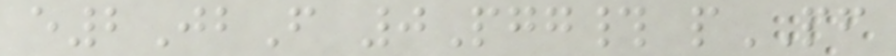e2JbF 0Pgg# pPF
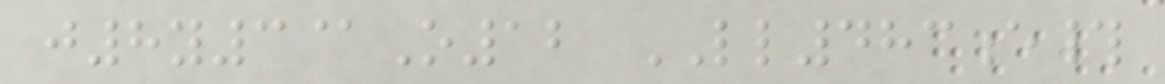j8y3@O12 LL483e#
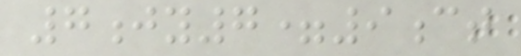7jy7=9ct
